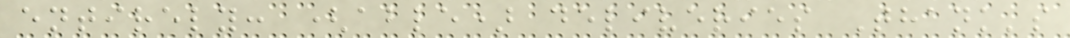entirely: (able) deliveries Thank's
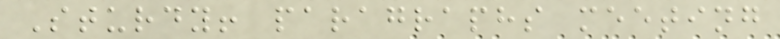Sturdy! paragraphs meeting
